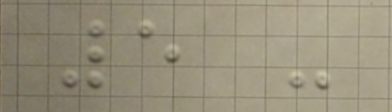5 -
